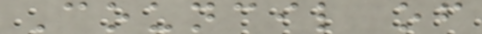Council of
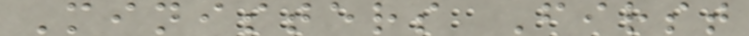Ministers First
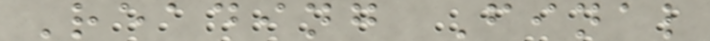Reading Final
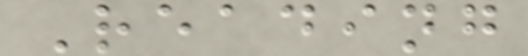Reading
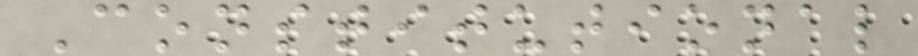Constitutional
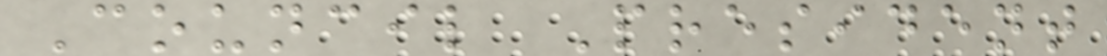Council President
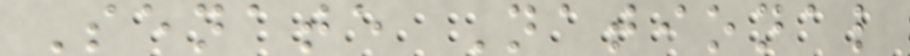Senate National
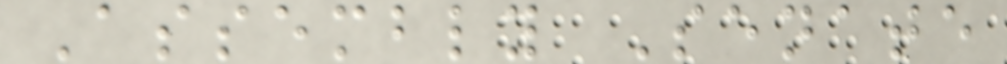Assembly Senate
